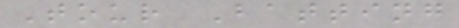Tour Batting
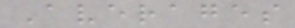Averages
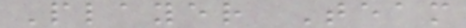Player Team
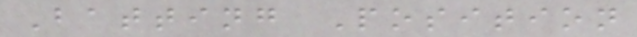Batting Position
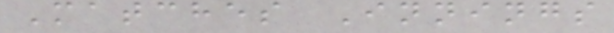Matches Innings
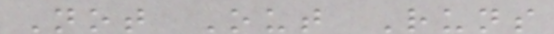Not Out Runs
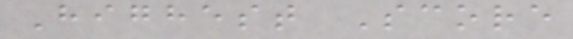Highest Score
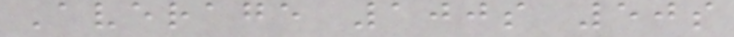Average 100s 50s
